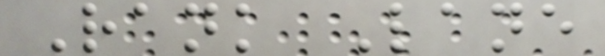Rank Lane
